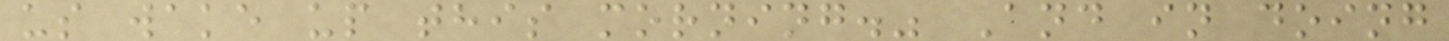us wake up this morning." And in doing
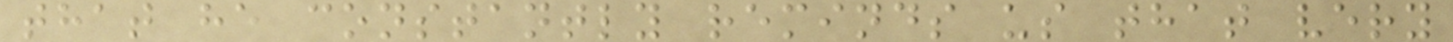that he constantly reminds us that very
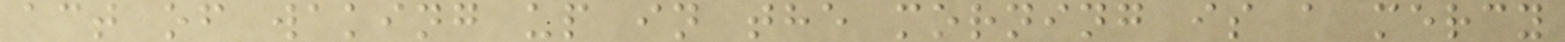act of waking up in the morning is a mercy
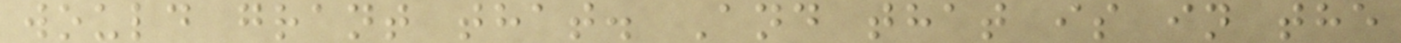would grant that. And that is in the
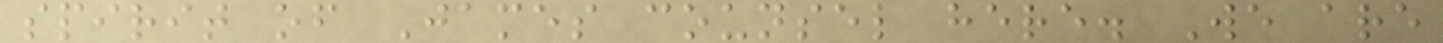spirit of James counsel here. We are
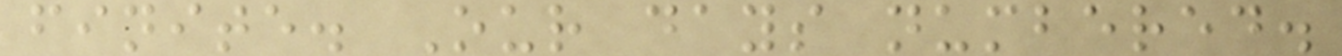finite. Our days numbered.
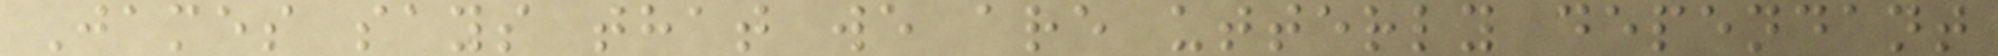James says that we are utterly dependant
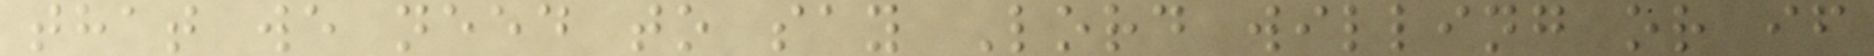that we need to say Lord willing or if
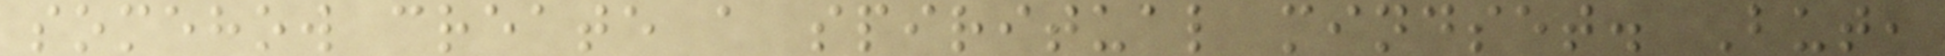somehow create a spiritual mindset. But,
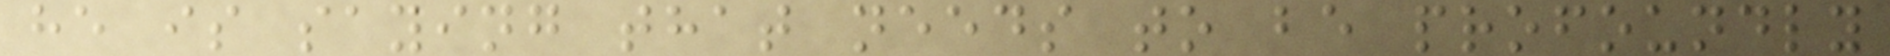he is saying that needs to be profoundly
